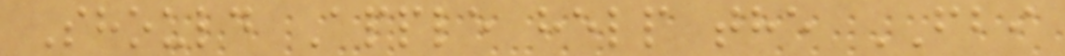Should Apple help the FBI
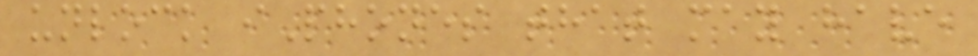unlock iPhones that may have
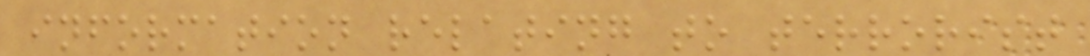information relating to terrorist
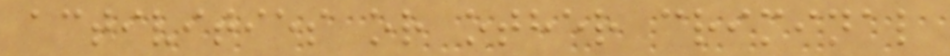activities or other criminal
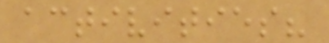activities?
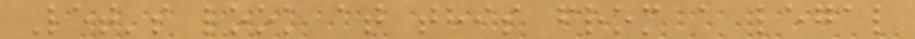Let's look at this from a legal
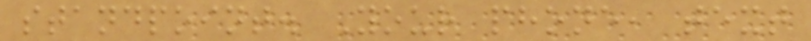standpoint. Your phone, text
